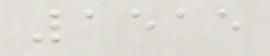1515
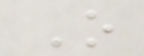O
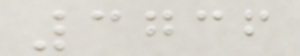3736
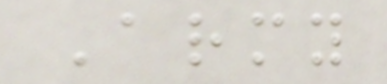Army
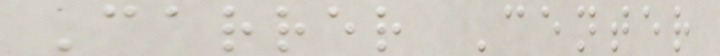Carrer Center
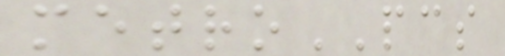metroPCS
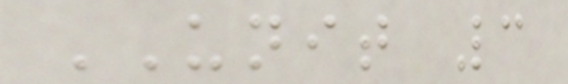UNIT 3
